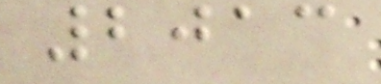2013
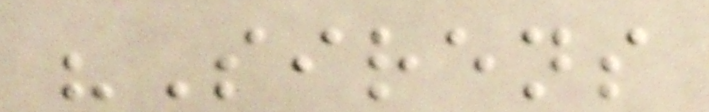"Sirens
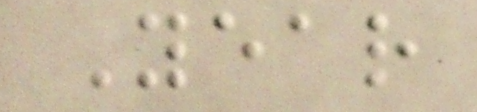Year
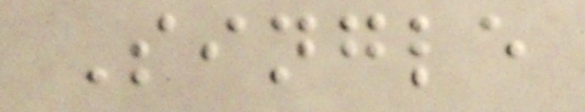Single
